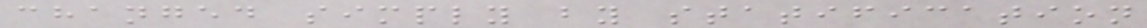changed simply by statification
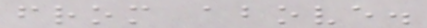from above.
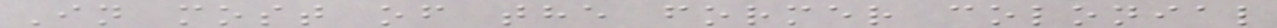In most of the former colonial
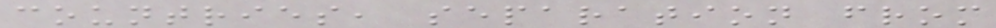countries, separation from
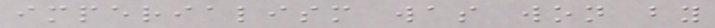imperialism was won by
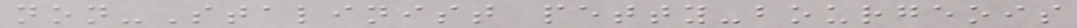non-Stalinist petty-bourgeois
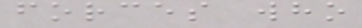forces who
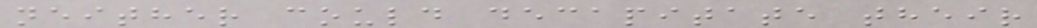neither could decapitate their
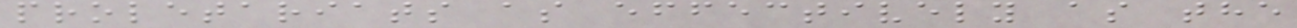proletariats as effectively as the
